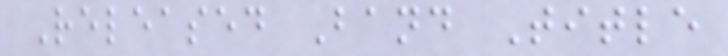Released Band Title
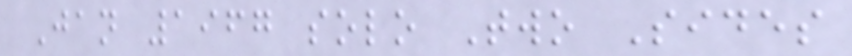Jan 1967 solo Two Sides
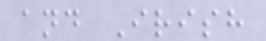and Irish
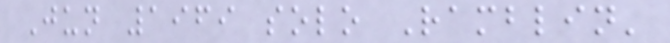Jun 1969 solo Ramblin'
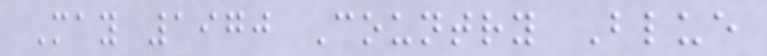May 1970 Country Blue
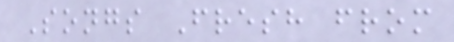Songs Fresh from
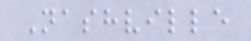Nashville
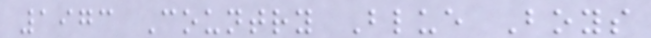1973 Country Blue Boys
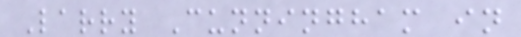Larry Cunningham in
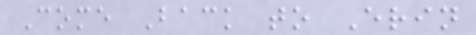Come Back to Erin
